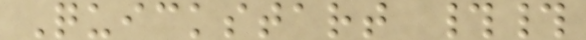Quickstart ##
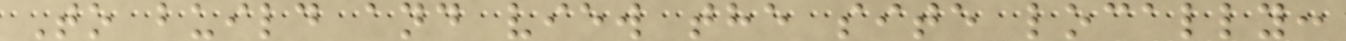To build and view the site locally:
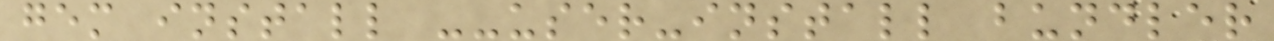gem install --user-install bundler
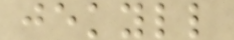jekyll
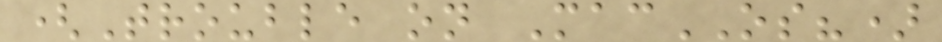(Trouble on MacOS?)
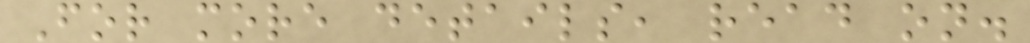For more details, read on.
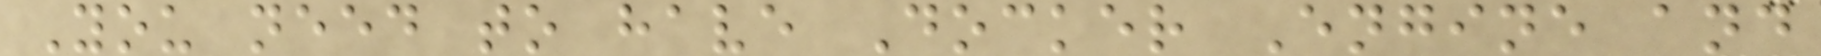You need to have Docker Engine and
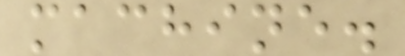machine.
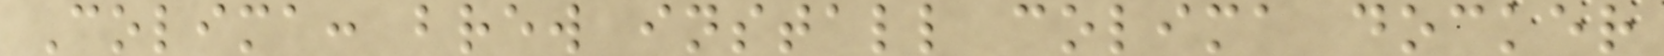Colima: brew install colima docker
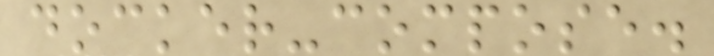docker-compose.
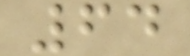64
